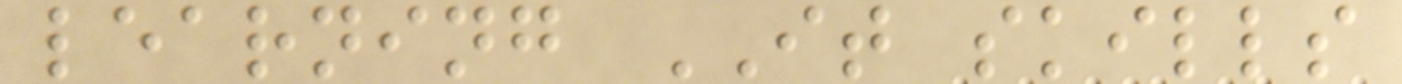learning IT skills
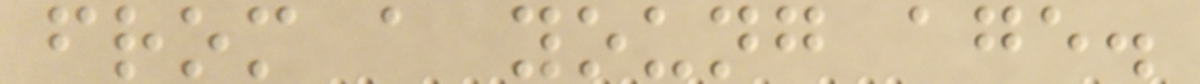from a young age.
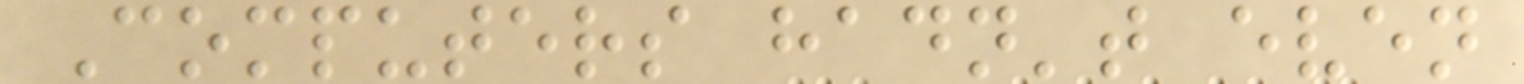Computers hadn't even
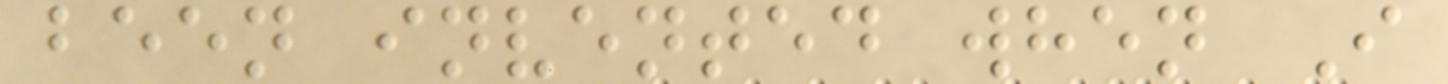been invented when I
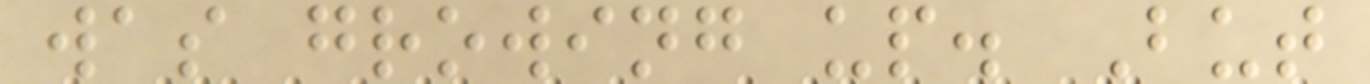was growing up. But
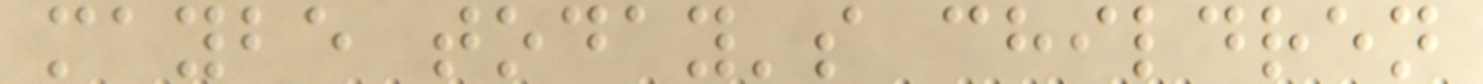maybe today's children
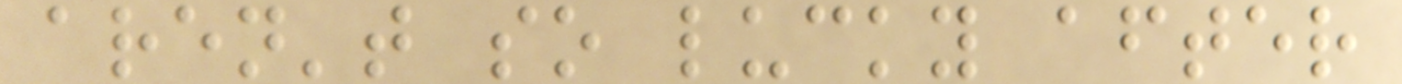aren't so lucky after
